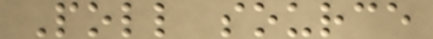Poll source
